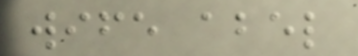wife abel
